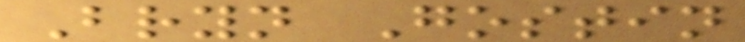Bryn Gostin
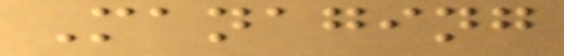Managing
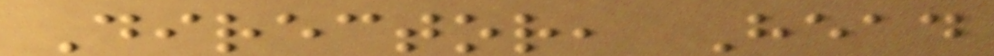Director, Head
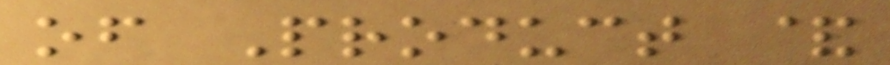of Product &
